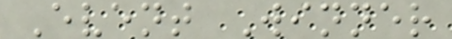Event Winner
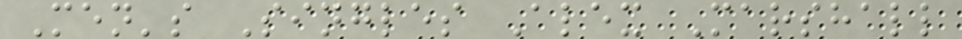Men's Singles Alex Marshall
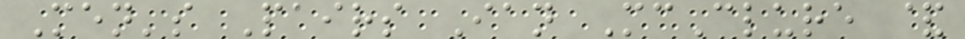Men's Pairs Ian McClure &
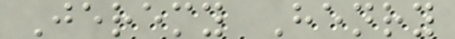Jeremy Henry
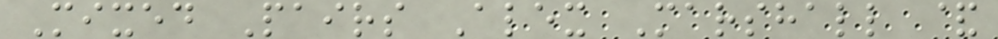Mixed Pairs Alex Marshall &
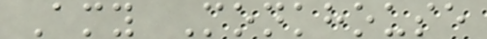Amy Monkhouse
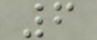6
